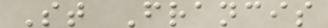St Francis
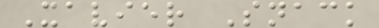Xavier Snack
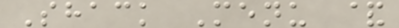Shack Menu &
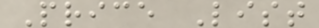Price List
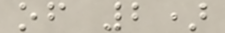of 2)
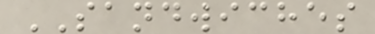SANDWICHES
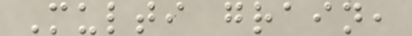Multi grain,
